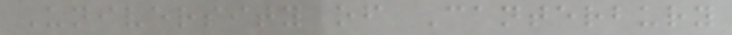University of Canterbury
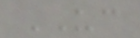UC
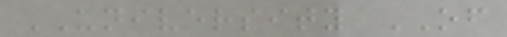UNIVERSITY OF
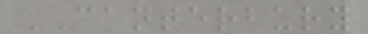CANTERBURY
